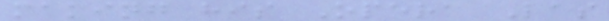making his Opera Las
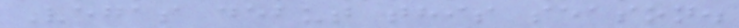Vegas debut this season.
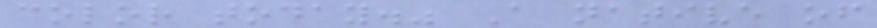color today." A native of
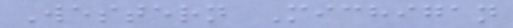Western Michigan
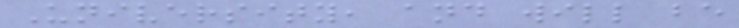University, and will be
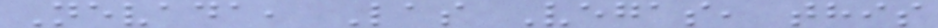Nevada, Las Vegas, this
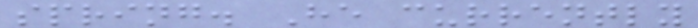spring. He currently
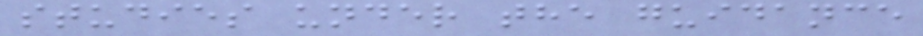studies under the guidance
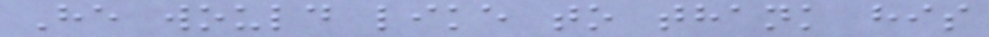He would like to thank his
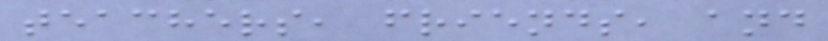teachers, friends, and
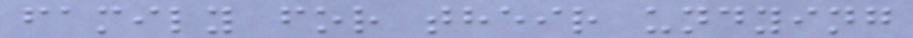family for their undying
